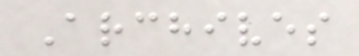Archives
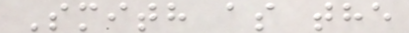Smith as the
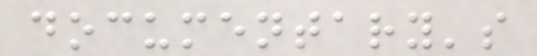documentary's
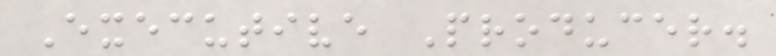Executive Producer.
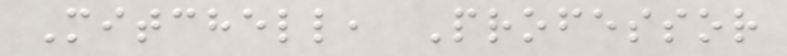Mitchell, Professor
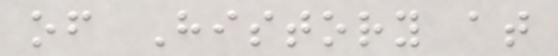of History at
